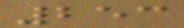253
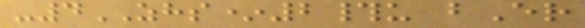-4ZHS*2#u bEr
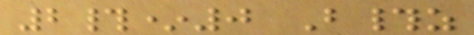2#*0 B#z
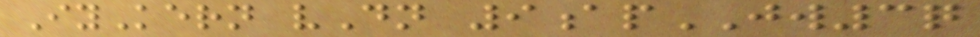IyKern vDn 9apJW3q
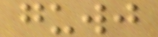guwj
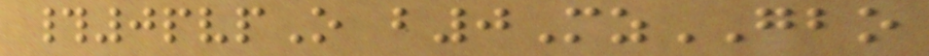#0pvpO b0MzGBO
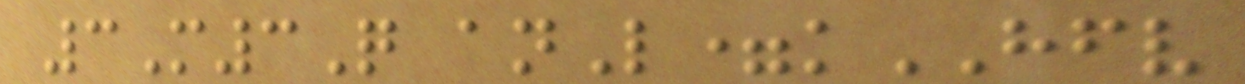3M3Q anL=kHFV
